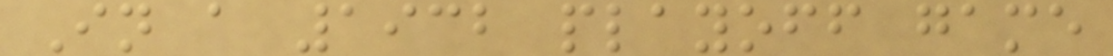In a 1932 playoff game
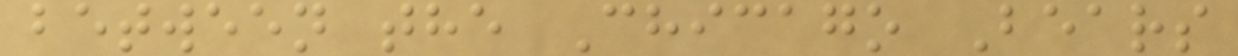between the Chicago Bears
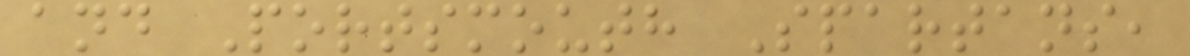and Portsmouth Spartans,
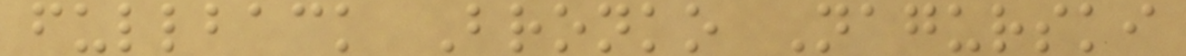fullback Bronko Nagurski
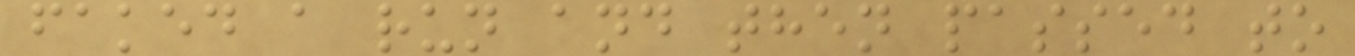faked a run and then passed to
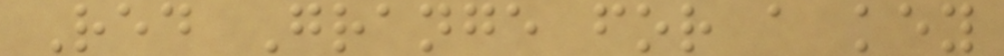Red Grange for a key
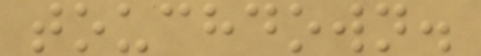touchdown.
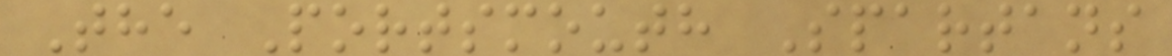The Portsmouth Spartans
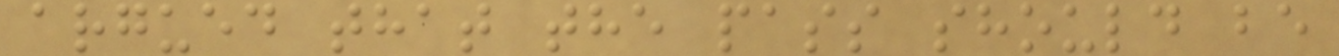argued that the pass should be
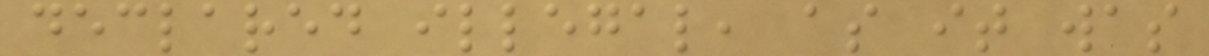declared illegal, as it was
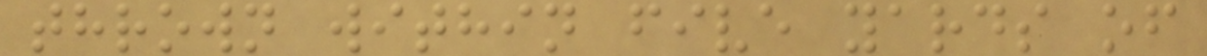thrown within five yards of
